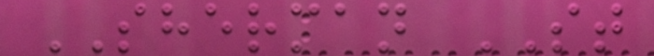SHERMAN ST
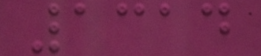1314
